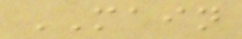MAIN
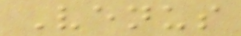Venus
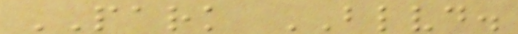PARK BLVD.
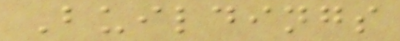Buildings
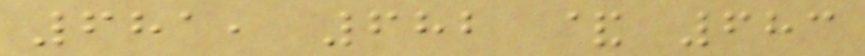681, 682 & 683
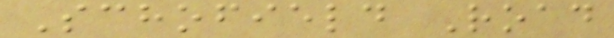Schofield Road
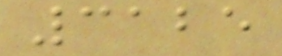3125
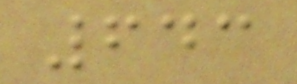643
